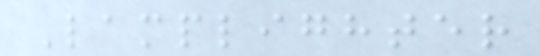Lamplighter
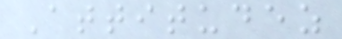Attitudez
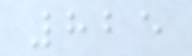825
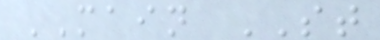MAIN ST
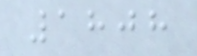1808
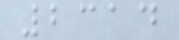2314
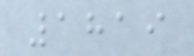1819
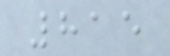815
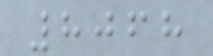8068
